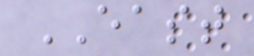EAST
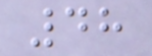48
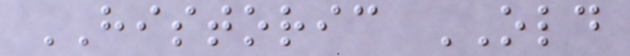HISTORIC OLD
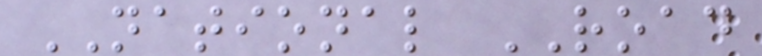NATIONAL ROAD
